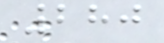280
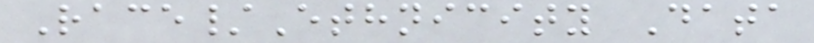Race/Ethnicity Data
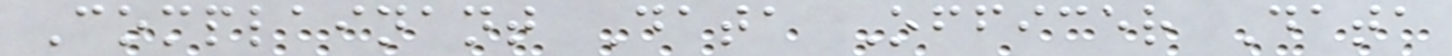Complainant Data Officer Data
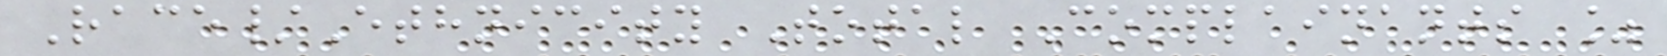Race/Ethnicity Total Complainants %
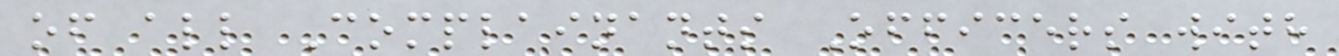of all Complainants Officers with
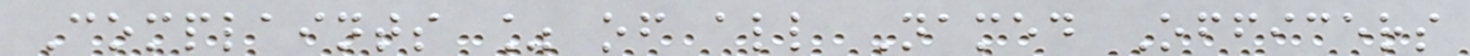Complaints % of all Named Officers
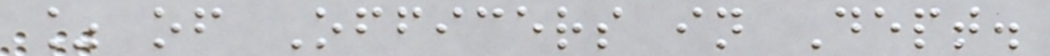% of Officers in Dept.
